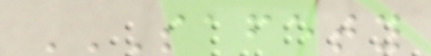SAFETY
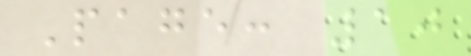Page: 10
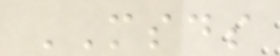MSDS
